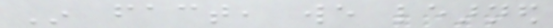In fact, we learned
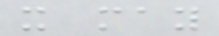it may
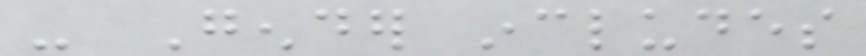- Gender includes
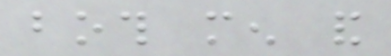both men and
